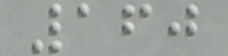160
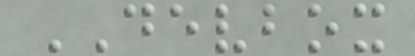DEVBOX
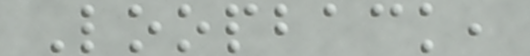Loopback,
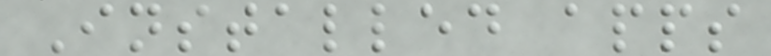Installed apps
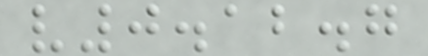v0.12.7
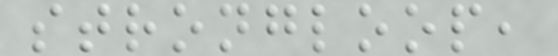strongloop,
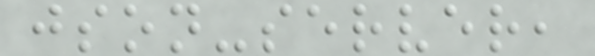json-server,
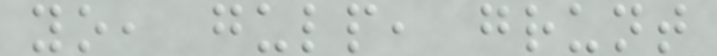yo, gulp, grunt
